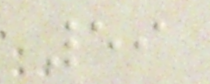59
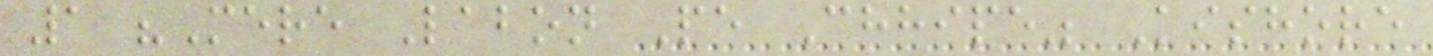1 "Mere Labon Pe Chhipe" Kishore
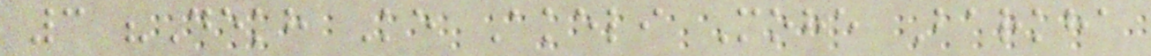3 "Dekh Ke Akeli Mohe Barkha
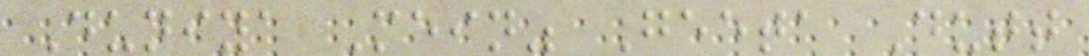Duniya Mein" Geeta Dutt
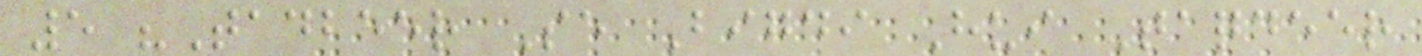5 "Tadbeer Se Bigdi Hui Taqdeer
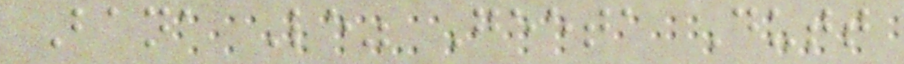Bana Le" Geeta Dutt
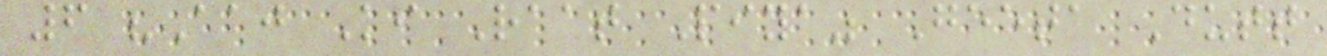6 "Aaj Ki Raat Piya" Geeta Dutt
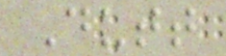Dutt
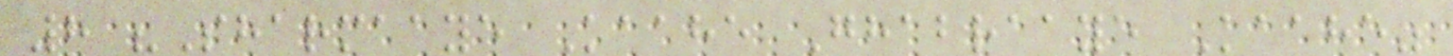8 "Sharmaaye Kaahe Ghabraaye Kaahe"
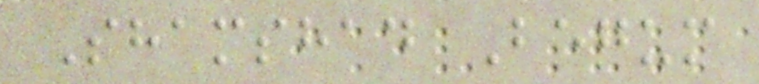Shamshad Begum
